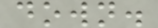down.
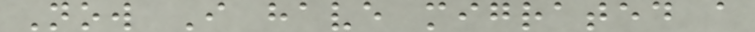Now I have migrated a
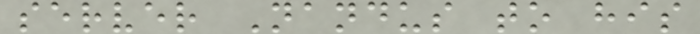server Nandus to his
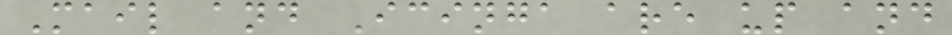Mail and Icinga are up and
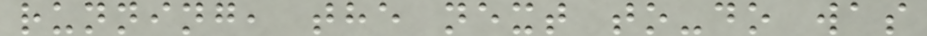running, the next to-do was
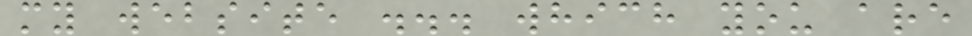my website ... which you are
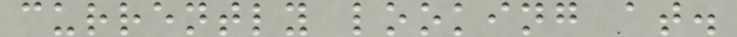currently looking at.
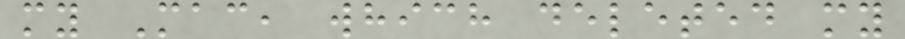my Mac, which deleted my
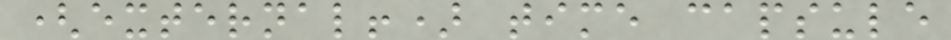(external!) time capsule
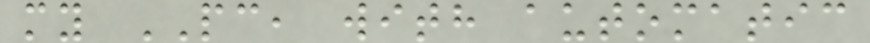my PC, with automatic
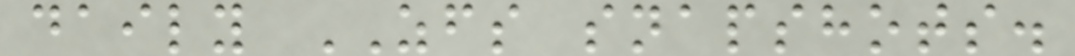daily ZFS snapshots.
